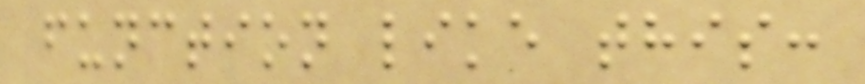function like this:
